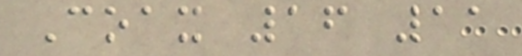Coax 16 11
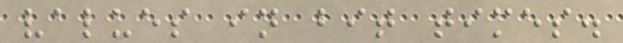values in bit times.
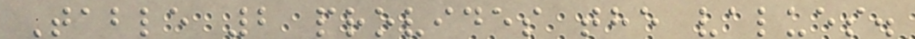Table 2 provides the values.
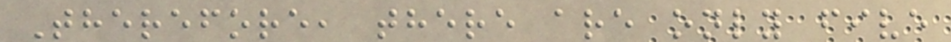Therefore, there are only five
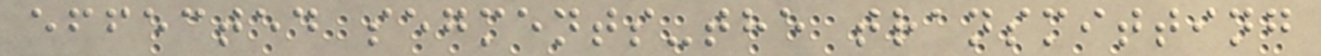effected segments-the transmitting
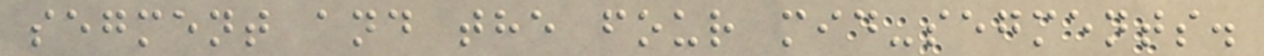segment and the four mid-segments.
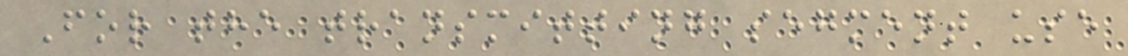For the transmitting segment use
